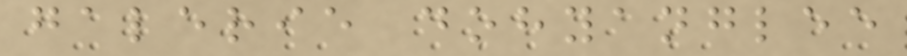galerie dohyanglee
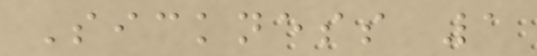Sickness 1
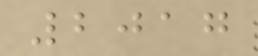2017
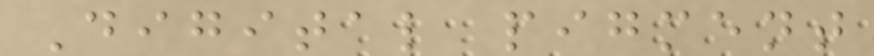Digital pigment
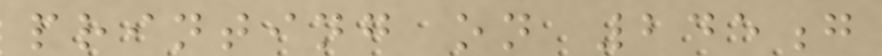printing on 245g
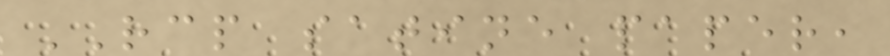RCP satine paper,
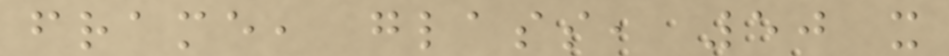frame, glass, 50 x
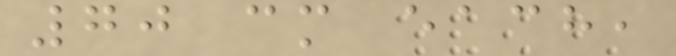70 cm each,
